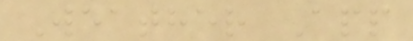Weather App
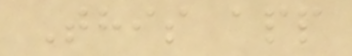This app
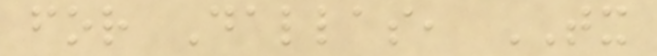for Dallas, TX
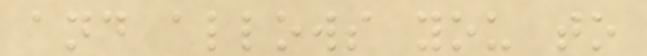and allows you to
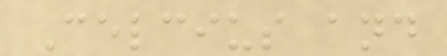Celcius and
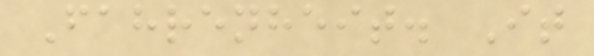Fahrenheit. It
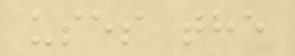uses the
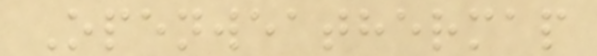Openweathermap
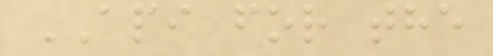API for the
